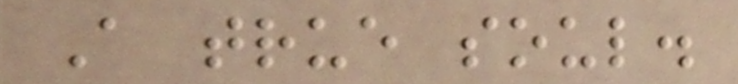A true soul.
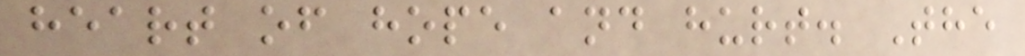heart of hope and hurt. The
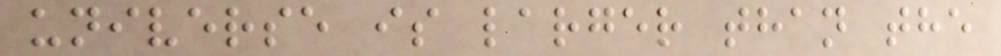universe is larger than the
